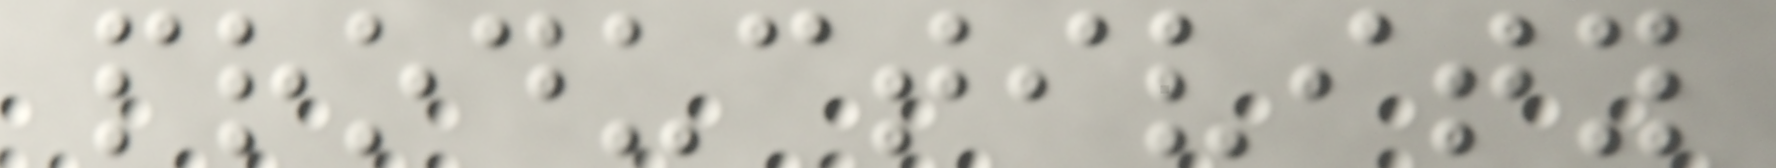productivity
